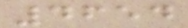4654
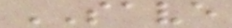SAVE
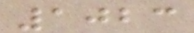1023
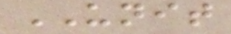UNIT
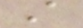A
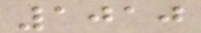1010
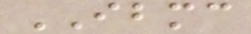IBMC
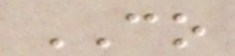CO
